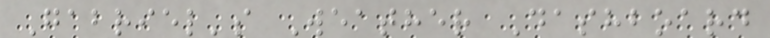Gabriel's Weather Dashboard
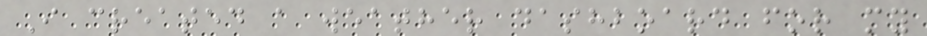I created a weather dashboard for my
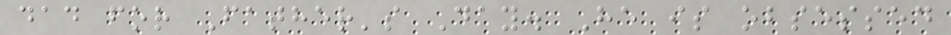dad for Father's Day. He is obsessed
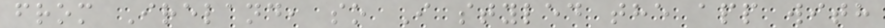from Ireland, so I styled the app with
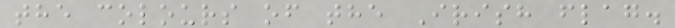the colours of the Irish flag.
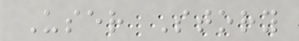User Story
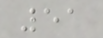51
